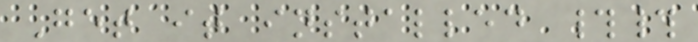Get it installed ##
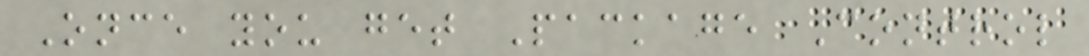Once you get Package Control
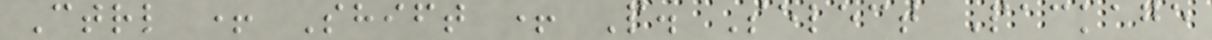Ctrl + Shift + P. Select Package
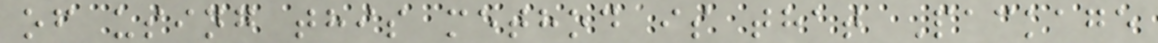of using this method is that Package
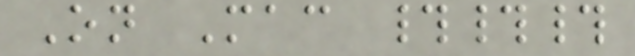On Mac ###
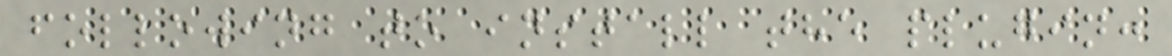following to install the plugin:
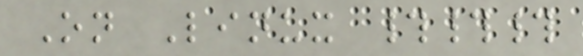On Linux ###
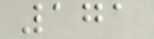171
